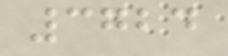3724
